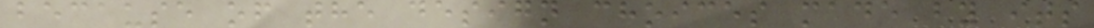because of the design choices made by its
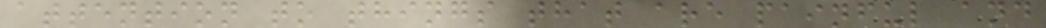attention to things that are painful and
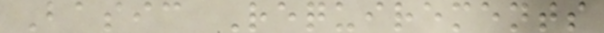Basic Requirements
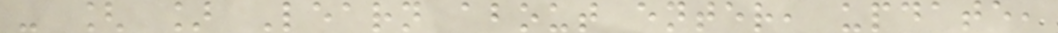- [ ] Learn about enter, update,
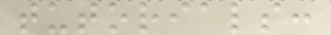tutorials:
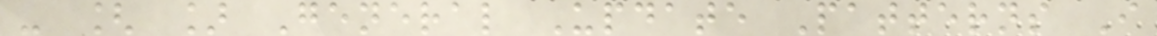- [ ] General Update Patterns I
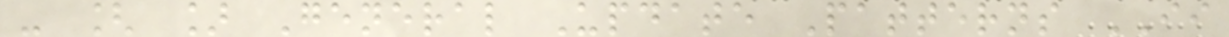- [ ] General Update Patterns II
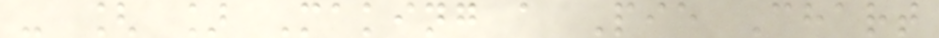- [ ] Making a Pie Chart
